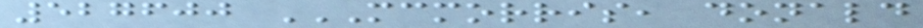527600 MCMORRIS, DONALD
